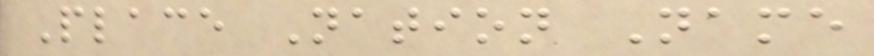Place Nation Name
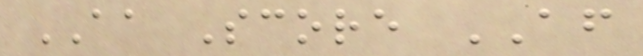AA Score AF
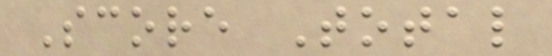Score Total
